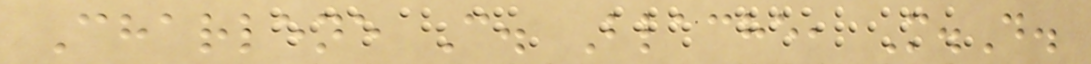Charlene C. Blache, M.D.
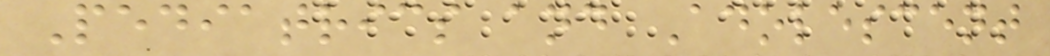Pediatrics and Adolescent
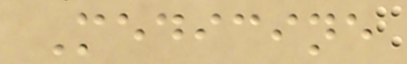Medicine
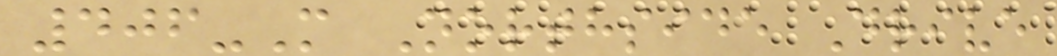406-M Northside Drive
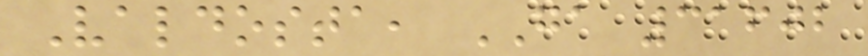Valdosta, GA 31602
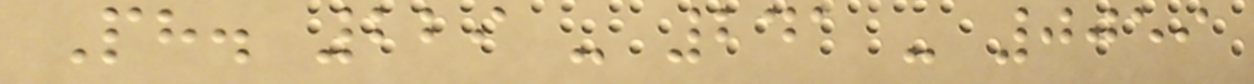Ph. 229 - 241 - 0059
